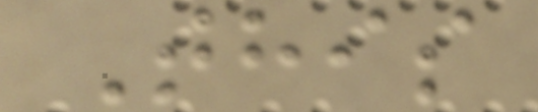This
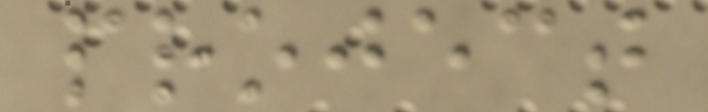project
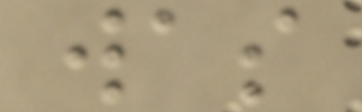was
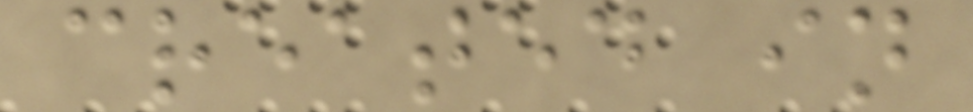created in
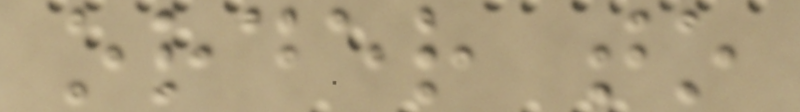order to
